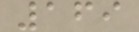169
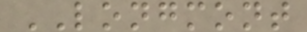LONGMONT
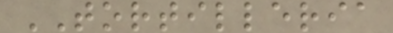TORTILLERIA
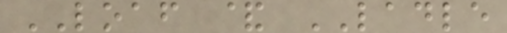LOAF & LADLE
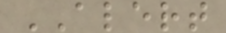ALERT
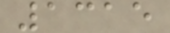1315
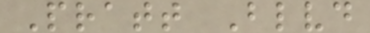Pratt Blvd
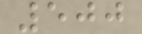500
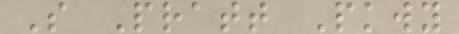S Pratt Pkwy
